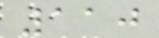110
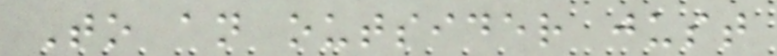To an outsider just
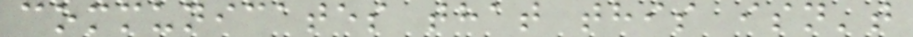communicates that this isn't
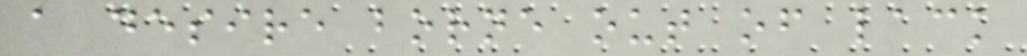a desire borne out of lack
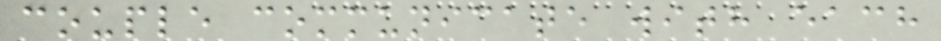couple communicate with each
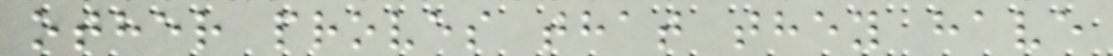other proves that they have
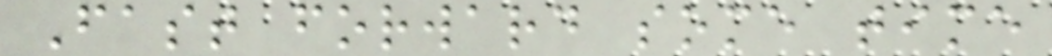Fast forward some time
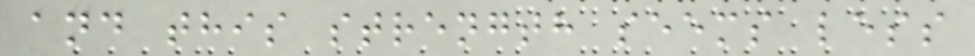and this strength seems less
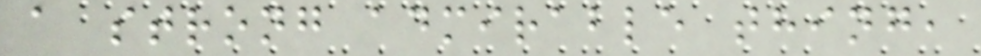a strong admirable thing,
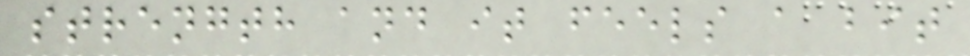strength and it feels a bit
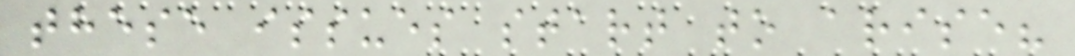these issues start to arise?
